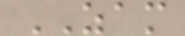ZAM
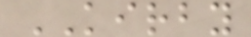KIRBY
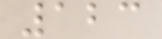123
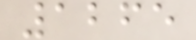1265
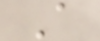A
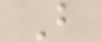B
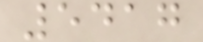5417
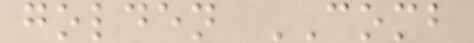golden COMB
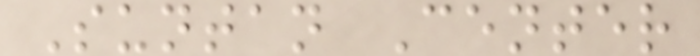Suntan Center
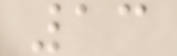13
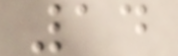14
